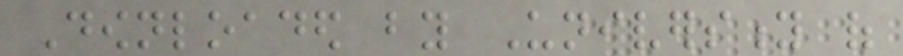Downloaded by University of
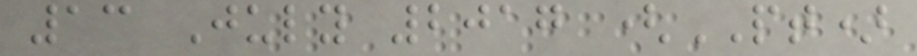13 July 2017 (PT)
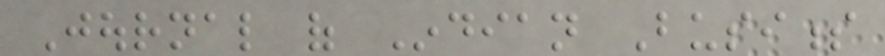Journal of Indian Business
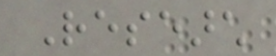Research
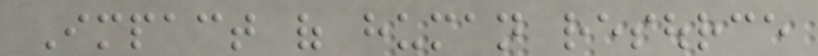Impact of human resource
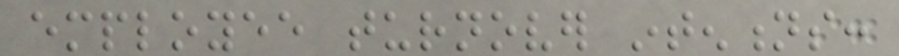employee turnover intentions:
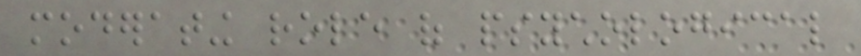moderating role of psychological
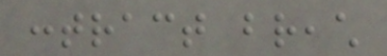contract breach
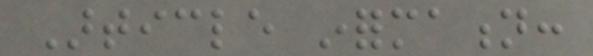Article information:
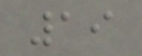19
